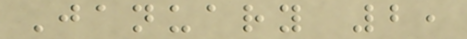January 2,
